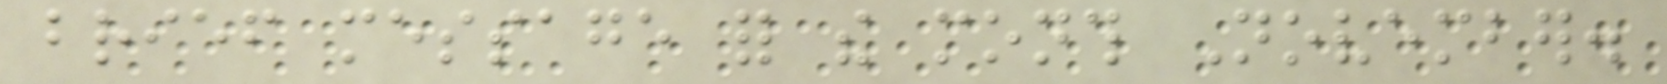brief message for the month November.
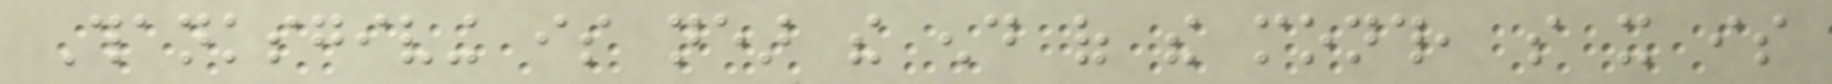Thanksgiving is near the end of the month, so it is
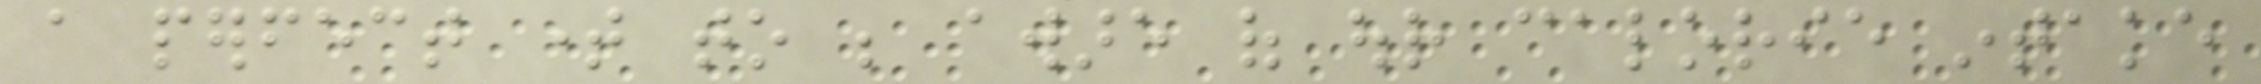a perfect time to be aware of our calorie intake
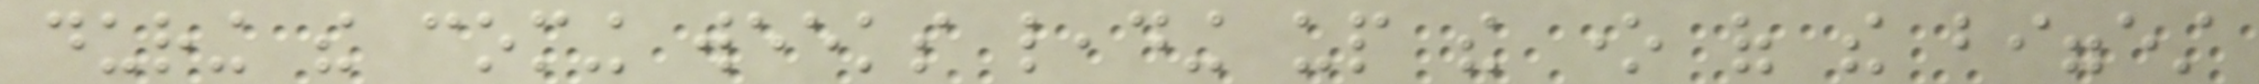during the coming weeks leading up the one of the biggest
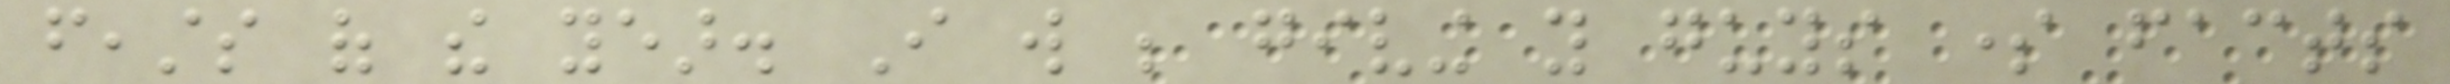feasts of the year. I will be giving you guys some facts
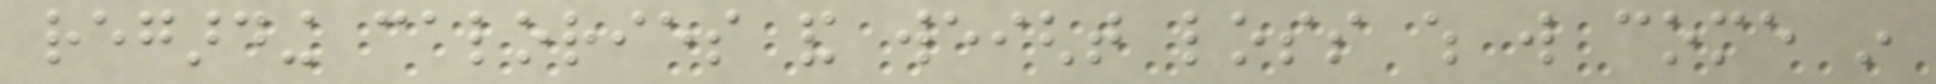regarding calories and weight loss which will come in
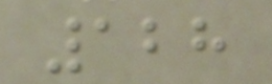128
